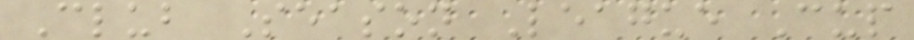Club Season League Cup
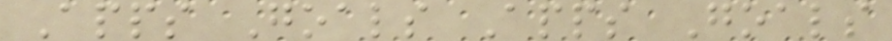Apps Goals Apps Goals
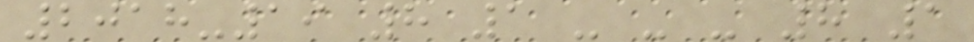2018-19 8 1 - - - 8 1
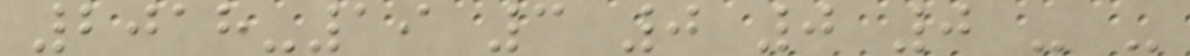2018-19 3 0 0 0 - -
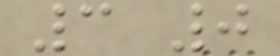3 0
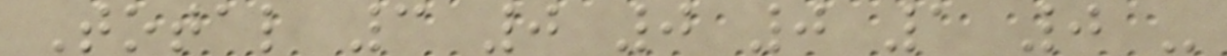Total 3 0 0 0 1 0 -
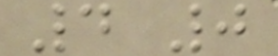4 0
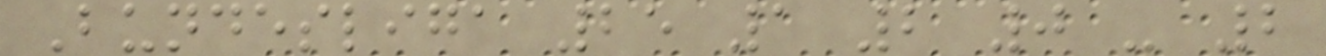Bundesliga 25 1 2 0 - 2
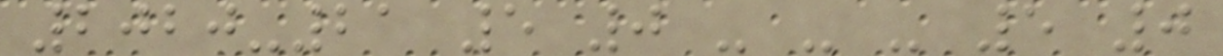2020-21 5 0 - - - 5 0
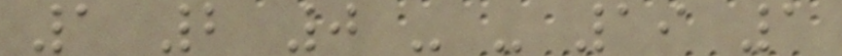1 2 0 - - 19 1
